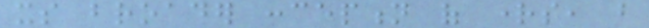its broader conception of rights, but
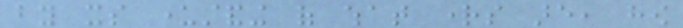by its understanding of what rights are, how
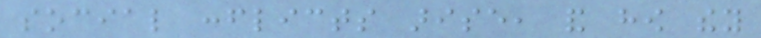social conflicts arise, and how they
